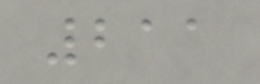211
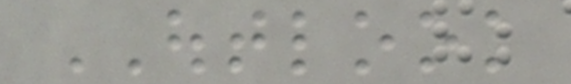OUTLOOK
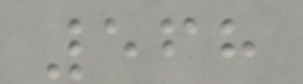568
